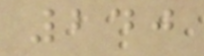240
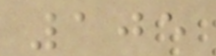105
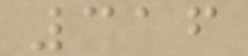316
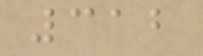312
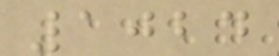1024
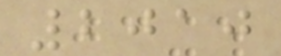2010
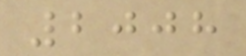2008
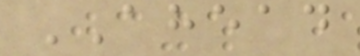AHEAD
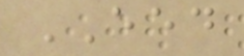EED
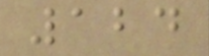124
